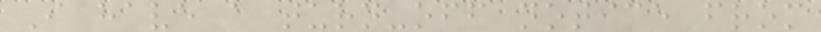I have a turn-off notice from
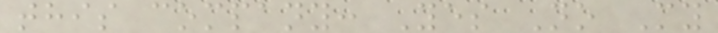this company: Yes No My
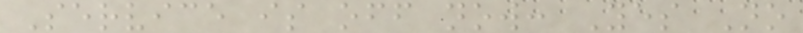Service is off now: Yes No
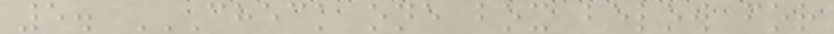5. CHECK ONE BOX BELOW FOR
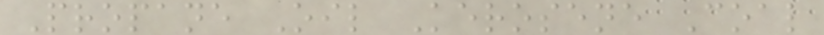Propane Oil Kerosene Coal
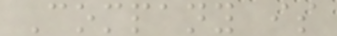Company is
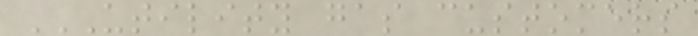UTILITY GAS CUSTOMERS
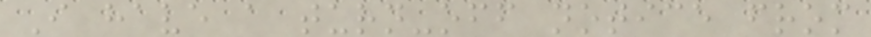I have a turn-off notice from
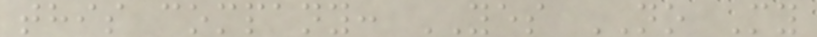this company: YES NO My
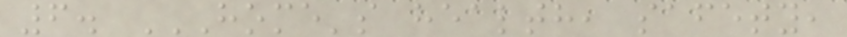6. HOME'S HEALTH, SAFETY,
